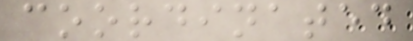coordinated
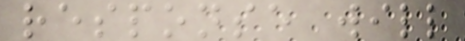response will
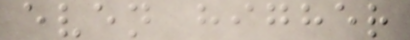even higher
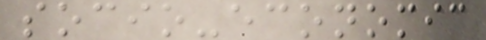socio-economic
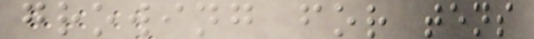growing for tens
